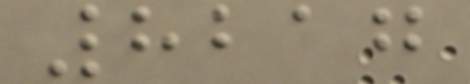8217
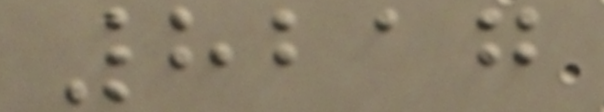8217
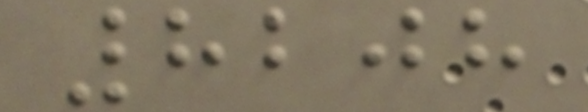8208
